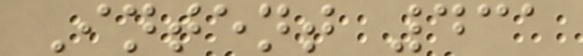Intent 431
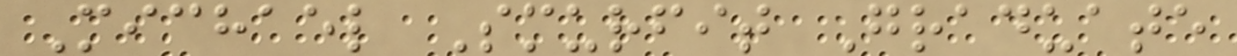Michael Smurfit Graduate
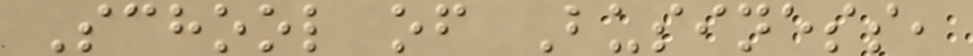School of Business,
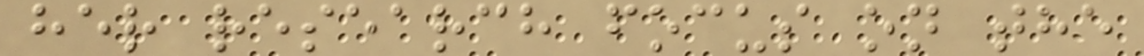her research focus on the
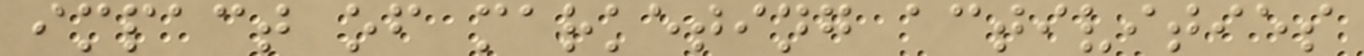impact of marketing activities
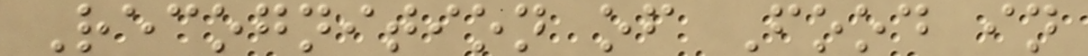Recognition of Food in
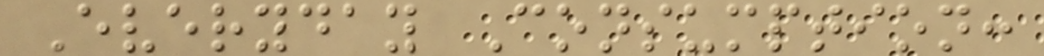Everyday Consumption:
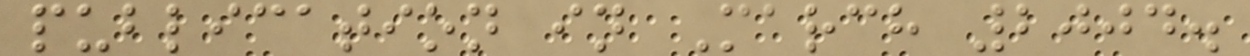publication in March 2004.
